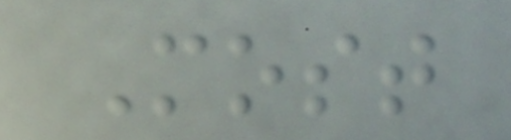Most
